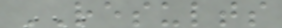RESULTS
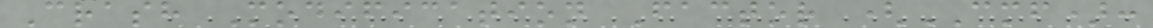Crash Modification Factor (CMF):
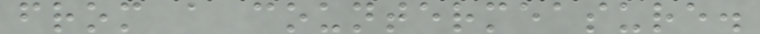from a countermeasure.
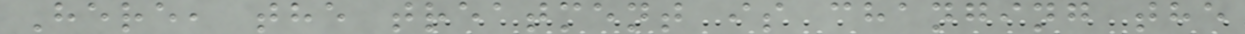Here, the treatment is changing the
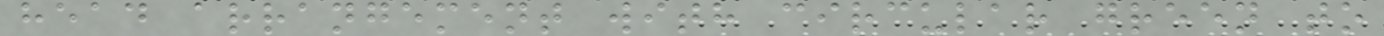head arrangement with circular green to
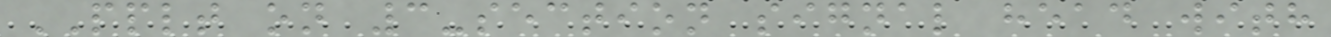PPLT on 3-section signal head with
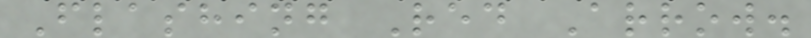Flashing Red Arrow.
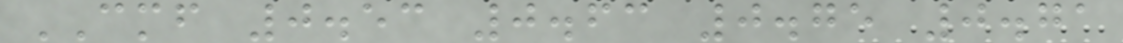CMF 0.53 0.63 0.75 0.71
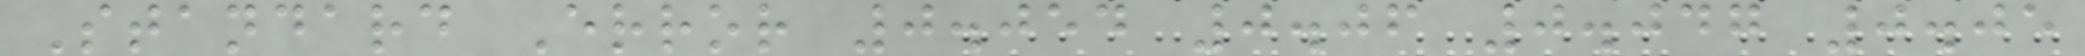Standard Error 0.054 0.06 0.047 0.05
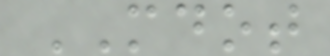MDOT
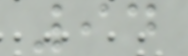94
